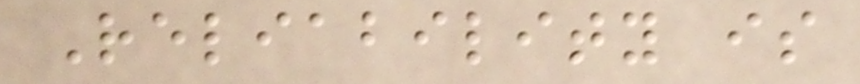Reliability is
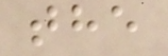the
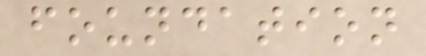foundation
